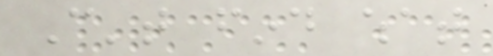Can't find what
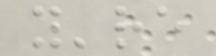you're
